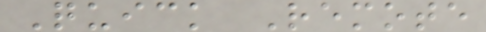Quick Remote
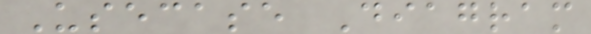Usecase Diagram
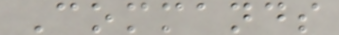Commands
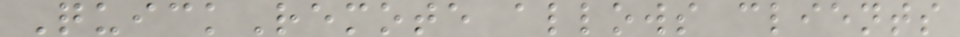QuickRemote allows clients
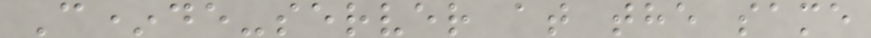C*de-server at the same
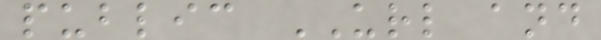public URL and
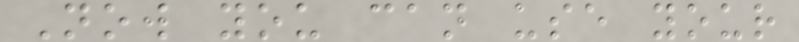Now you can use your
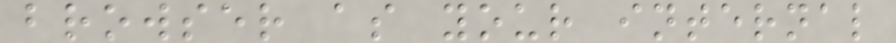browser as your internal
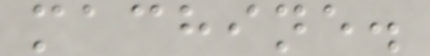machine.
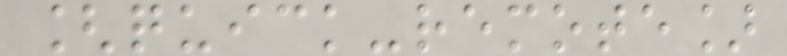[quick-remote]
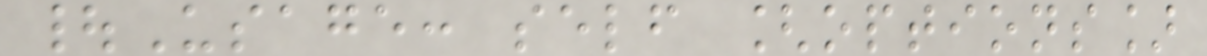|Usage: self [options]
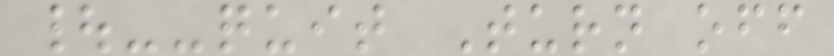|--quit Turn off
